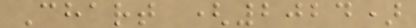Chart (2024)
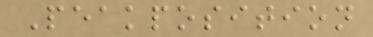Peakposition
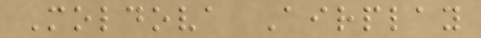Moldova Airplay
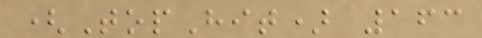(TopHit) 163
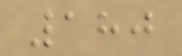180
